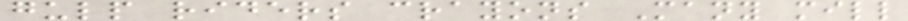gulp riders crayons Many mill
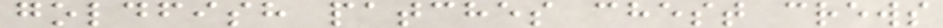goldfish patches chest crews
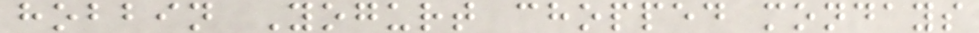hobbin Yogurt chopped mondays
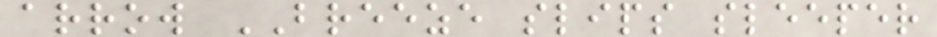arrow BREEZE slips sleeper
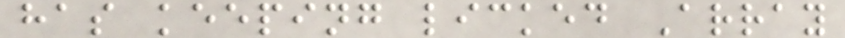has keeping licked Array
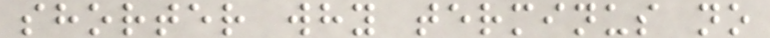shorter why terminus no
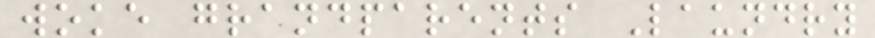woke grandparents Laundry
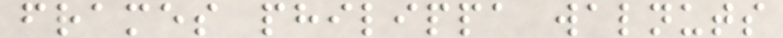frames philippa walnuts
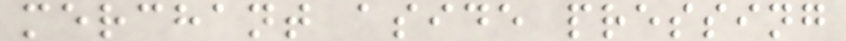merchant aside pressing
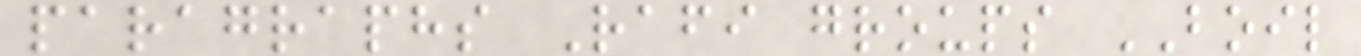paragraphs Rafi groups BOIL
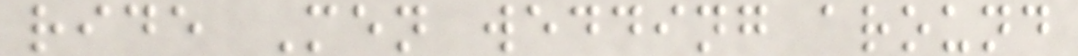ride Men wedding around
